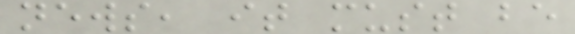news, it must be
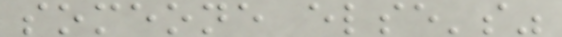someone else's"
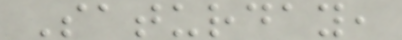Saturday,
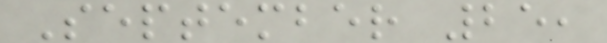September 25,
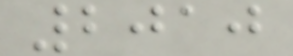2010
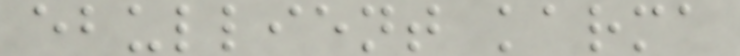ebullient karma
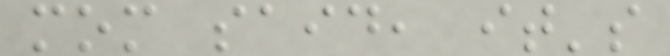mom said, it's
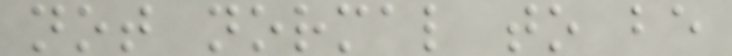not normal to be
